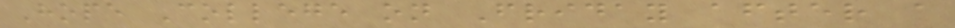Hope College on Friday after a
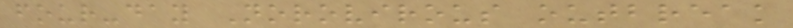four-day Norovirous outbreak
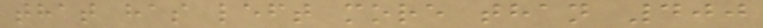that has left more than 400
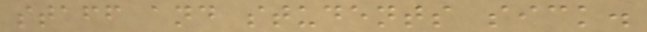staff and students sick.
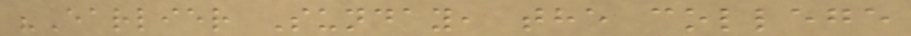"Earlier Sunday, the college
